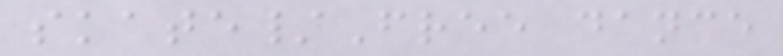skate/Free dance
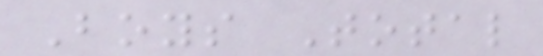Boys Total
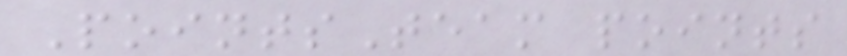PointsTeam points
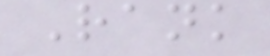Rank
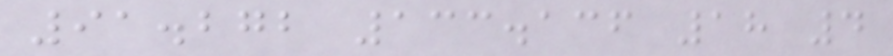91.272 133.136 18 4
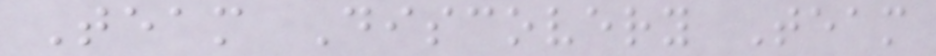Team Discovery Team
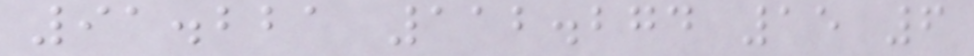91.221 112.274 15 6
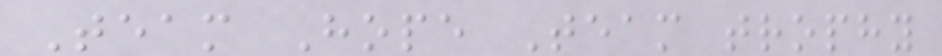Team Hope Team trophy
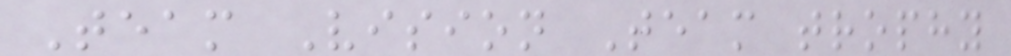Team Vision Team trophy
